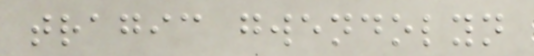tragic gwendolyn
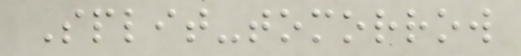Split-tomorrow
